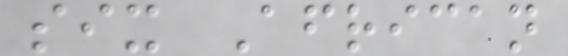six African
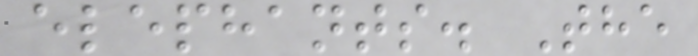elephants. The
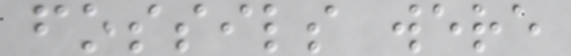fossils were
